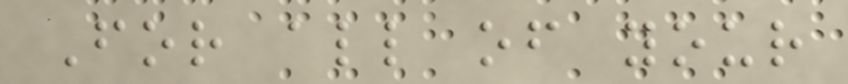For all of your
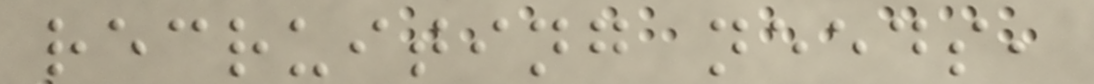recruiting needs,
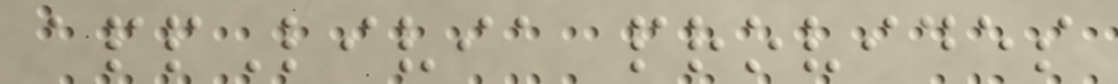appLivia provides
